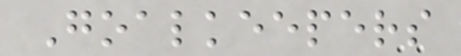Goalkeepers
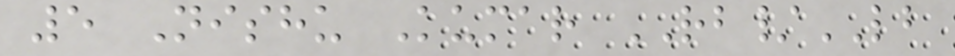5 Nishu Kumar RB/LB
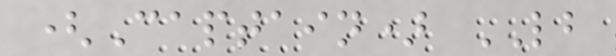(Captain) LB
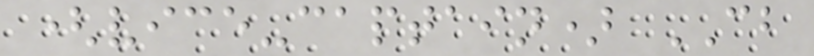(vice-captain) CB
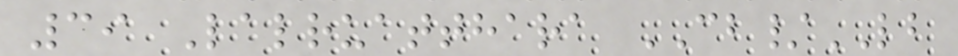39 Lalruatthara CB/LB
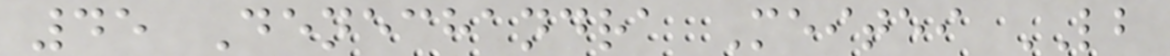45 Denechandra Meitei LB
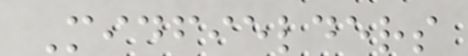Midfielders
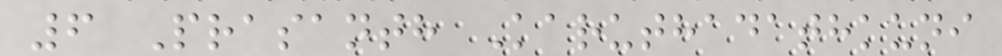6 Prasanth Karuthadathkuni
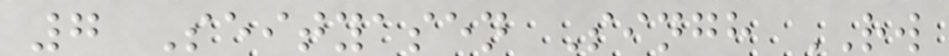7 Seityasen Singh RW
